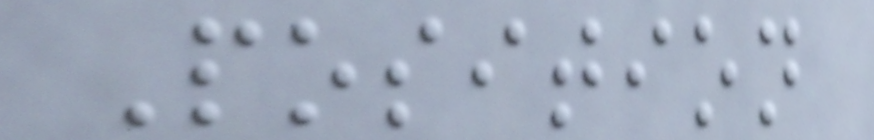Position
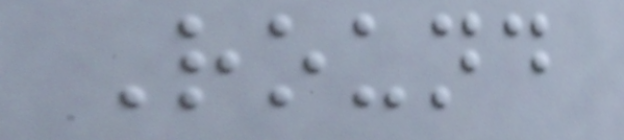Round
